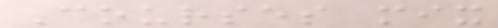Courses mix
